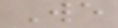We
